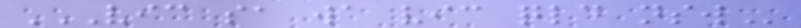VIC SA WA VIC QLD NSW
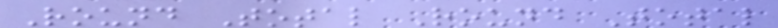Round Total Round Total
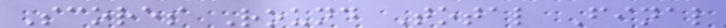Scores Round Total Final
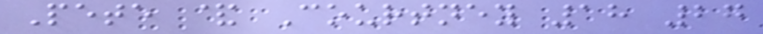Pete & Courtney 18 27
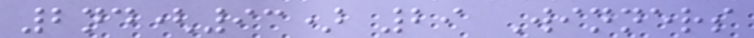2nd(93) 29 Winners
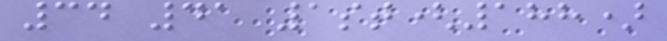34 41 1st(188)
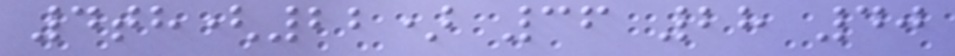4th(22) 36 28 40
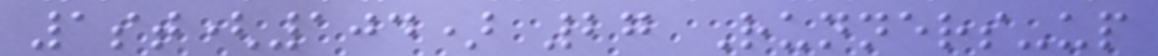1st(104) 27 Runners-up
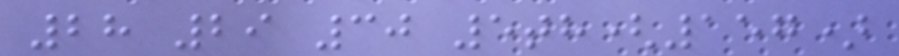28 29 30 5th(157)
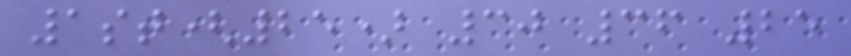1st(25) 30 36 25
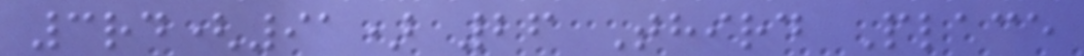3rd(91) 26 Third Place
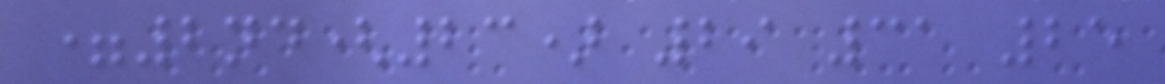=2nd(23) 29 31 25
